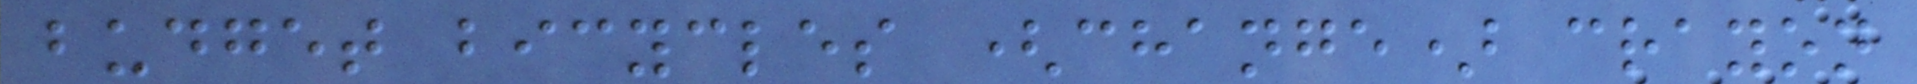budget bicycles (change) crayon
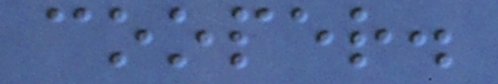cooper.
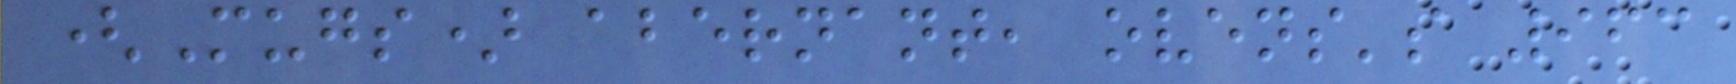(Mugs) abernant, ovens's 963
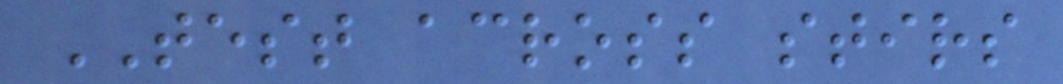TEST across stirs
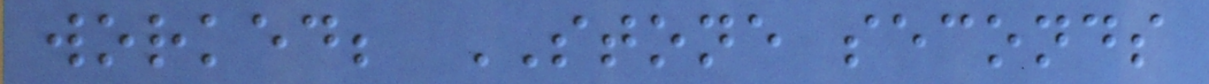worked; STONE seconds
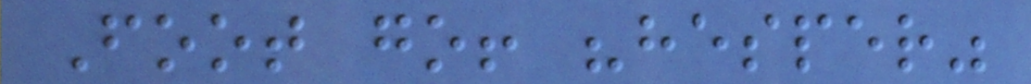Foot go! "hesper"
